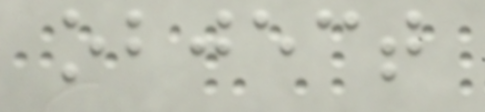object
